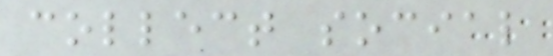collect social
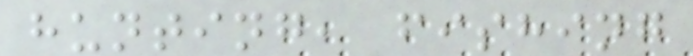hunting, fishing
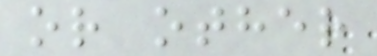or other
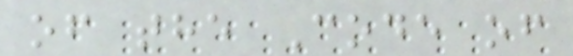of the Code of
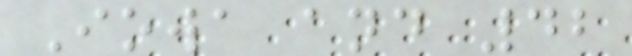Iowa and 42
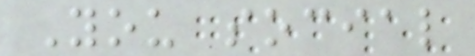You social
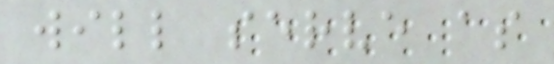will serve as
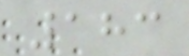183
